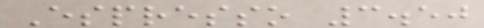Espresso 3.50
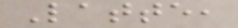Latte,
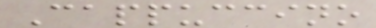Cappuccino
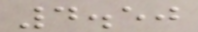4.50
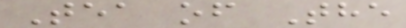Tea of The
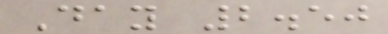Day 2.50
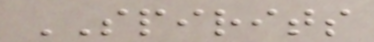SPIRITS
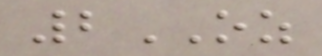2OZ
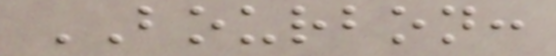BOURBON:
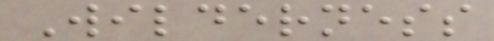Wilderness
